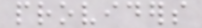providers
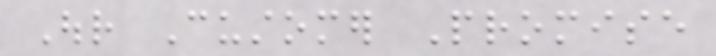Our Customer Promise
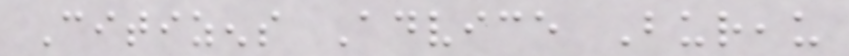Citizens Advice Bureau
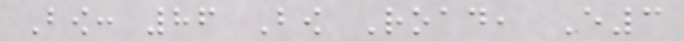Bow: 86 Bow Road, E3
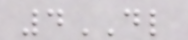4DL
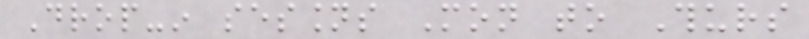Drop-in sessions Mon to Thurs
